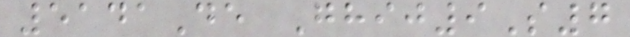5141De Ghij9S7
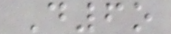D6o
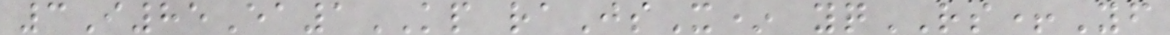3I85Ea1KP raJsX* yqRS+Yf
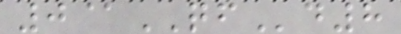0@QFd8
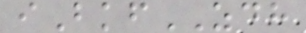iBkfZDH
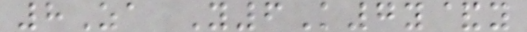8Za Y6K7y&y
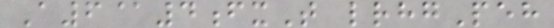A6@4fxT lrhgPeh
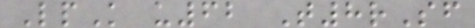LpK u62 T8rSf
